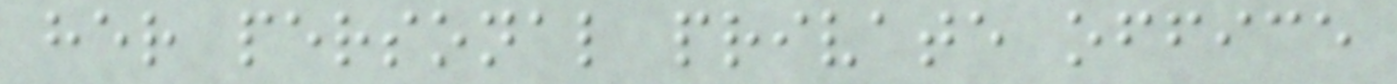her personal private office
